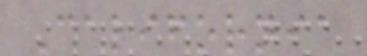California
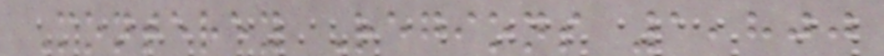Monterey Regions 1,800
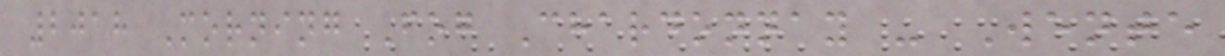2018 Morning Fog Chardonnay - Wente
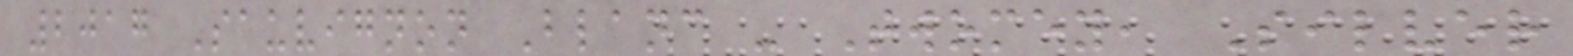2017 Sauvignon Blanc - Twomey, Silver
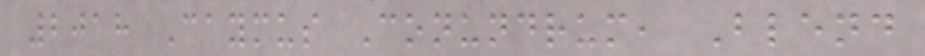2018 Caymus Conundrum, Blend
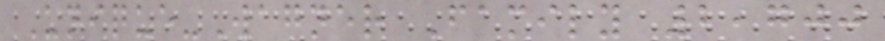Unique-Wagner Family 2,700
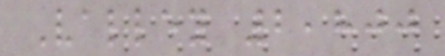Valley 2,800
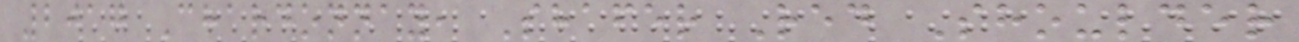2017 Chardonnay, Shafer Red Shoulder
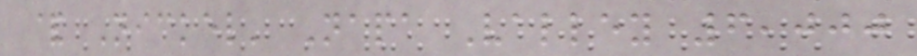& Nickel' Napa Valley 6,000
